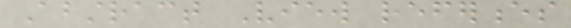Abstract View references
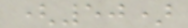(50)
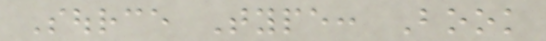Source Type: Book
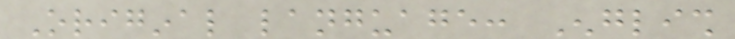Original language: English
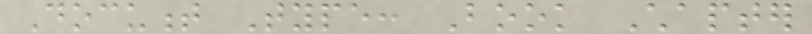Document Type: Book Chapter
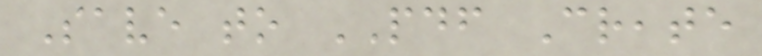Save to PDF Create
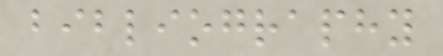bibliography
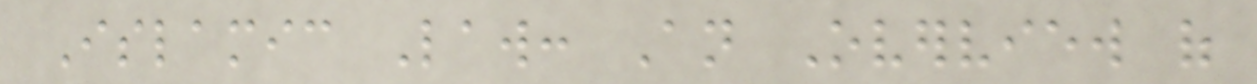Islamic Law: An Overview of
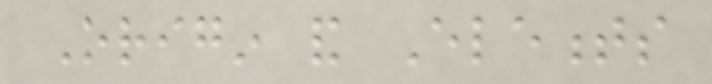Origin and Elements
